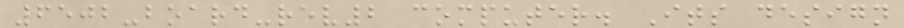6502-board-rev2 computer. Its design
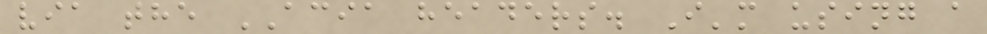via the ACIA headers. I'm using a
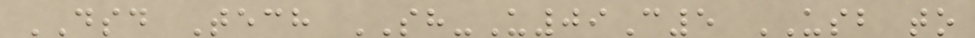DSD Tech SH-U09C5 USB to
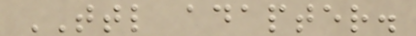TTL adapter.
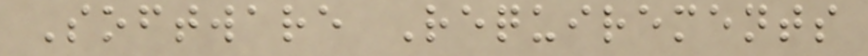Software Requirements
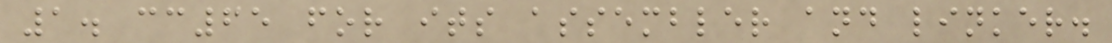1. cc65 for its assembler and linker.
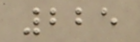225
